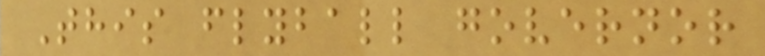This flyball governor
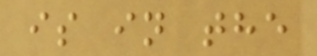is in the
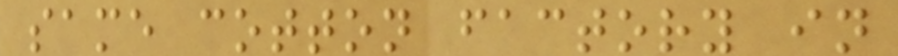same cotton factory in
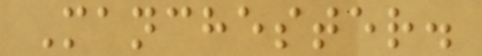Manchester.
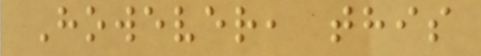However, this
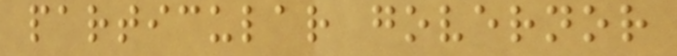particular governor
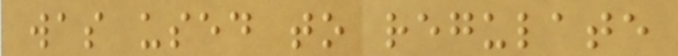was used to regulate
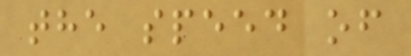the speed of
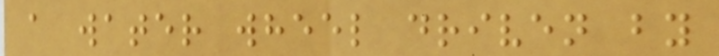a water wheel driven by
